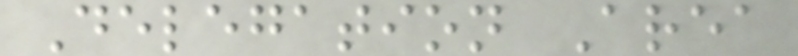Delegation Area
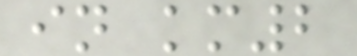in km2
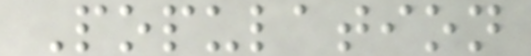Population
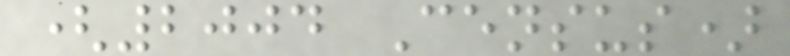(2004 Census)
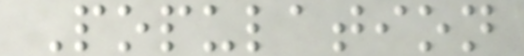Population
